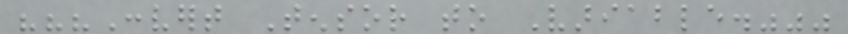"""Convert Tensor to Variable."""
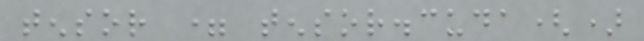tensor = tensor.cuda()
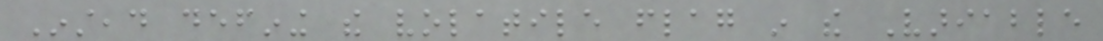Instead defining the volatile flag in the Variable
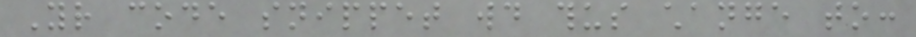Your code snippet would thus change to:
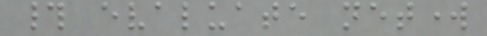# evaluate network
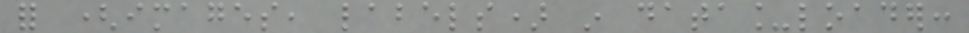for (images, labels) in data_loader:
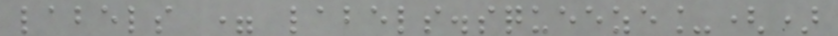labels = labels.squeeze_()
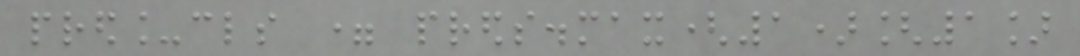pred_cls = preds.max(1)[1]
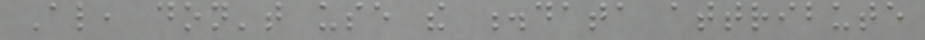Also, don't use the .data attribute
